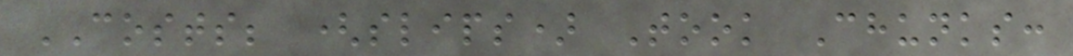COSTS; (slips) Took Chunks:
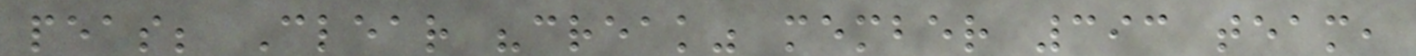peas; Clear "creak" member 393 team,
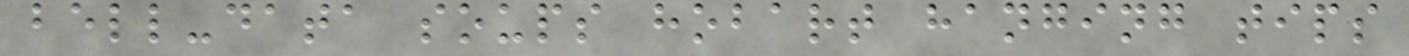bell-data soups hobart hanging tips
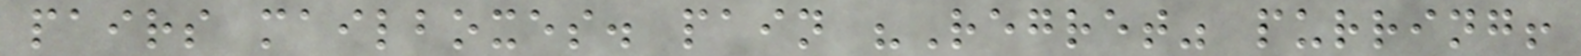pairs mailboxes. pain "Regret" purring!
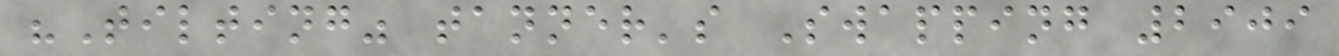"Tilting" tanner's Swapping 2909
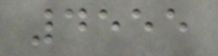4555
